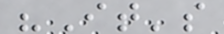"It's
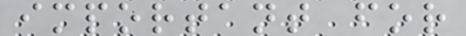important for
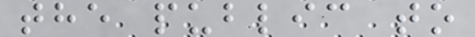the public to
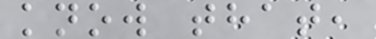know that,
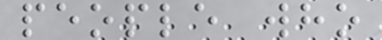people who
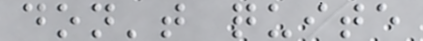don't quite
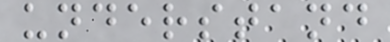understand
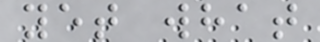yet what
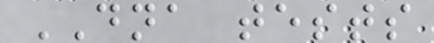DNA tests
